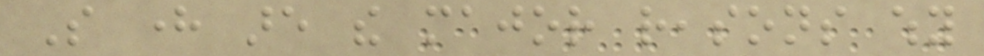So here are the major reasons why
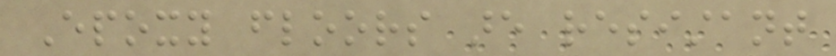Epoxy floors are resistant
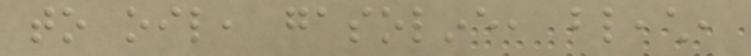to oil, gasoline, bleach,
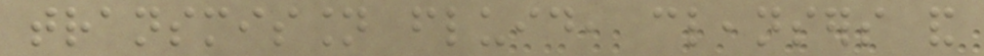transmission fluid, cleansers and
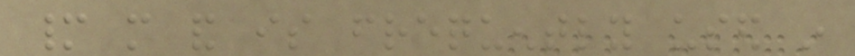many more and is frequently used in
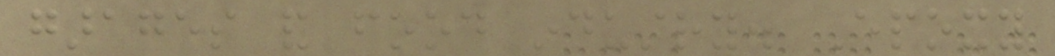garages and food industry. Epoxy
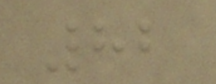82
